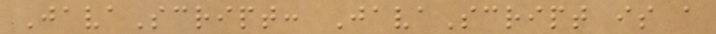JavaScript: JavaScript is a
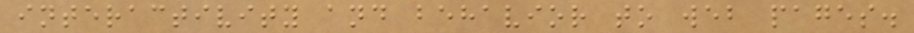interactivity and behavior to web pages.
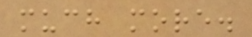much more.
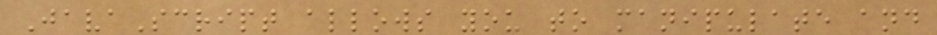JavaScript allows you to manipulate and
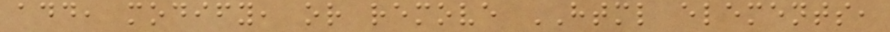add, modify, or remove HTML elements,
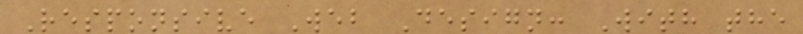Responsive Web Design: With the
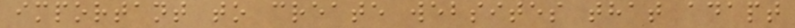important to create websites that adapt
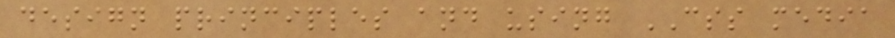design principles and using CSS media
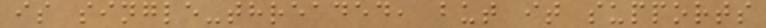is single-threaded, but it supports
